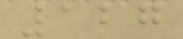127
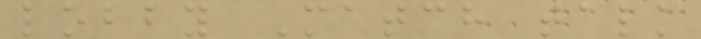lobby Match talk
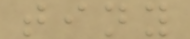tiny
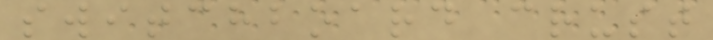switchboard crust
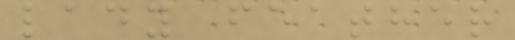lady feather
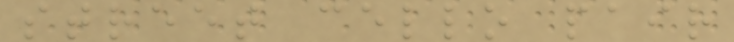street cello pair
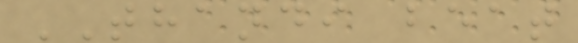THANDI beat
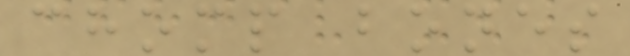chomp bones
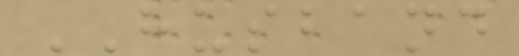HUSBAND
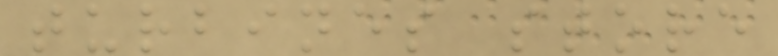turbines store
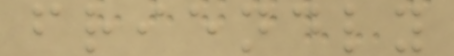friendly
